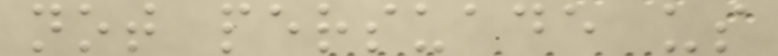not persuade us
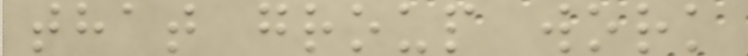that group work
